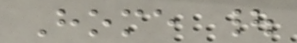Home |
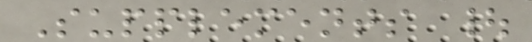Supplements |
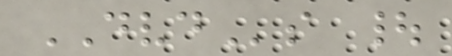DVDs |
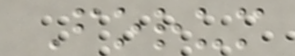Forum
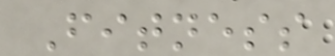Fitness
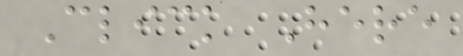Click Here
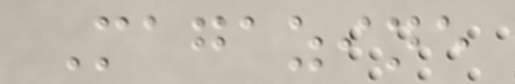Magazine
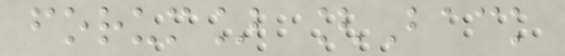forum] [Back
